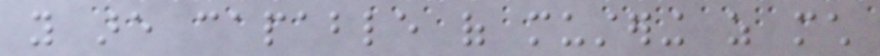you are capable of mustering as much
